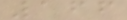166
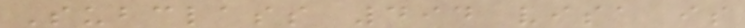Subclass 494 visa is
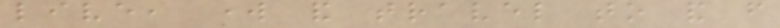live, work and travel to and from
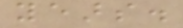years.
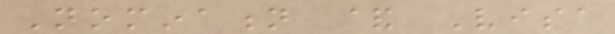Nomination & Visa
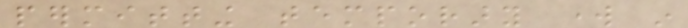permitting temporary work in
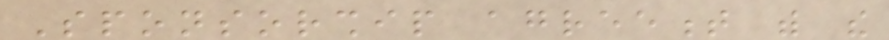Sponsorship agreement with the
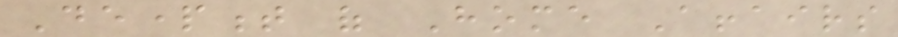Department of Home Affairs
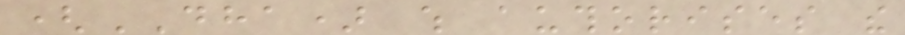(DHA) which authorises the
